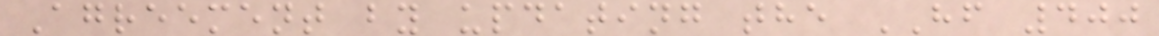Agreement by updating the HF 400
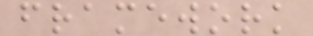framework
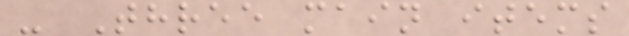- Three main items
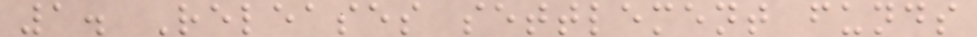1. Releases settlement funds
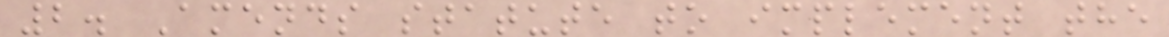2. Amends statute to implement the
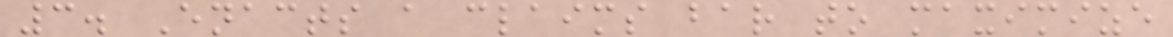3. Enacts a claims bar to maximize
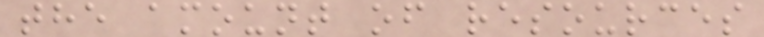the amount of resources
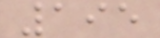195
